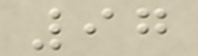97
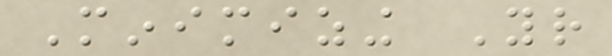Minimizing Your
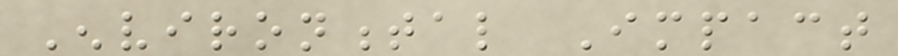Environmental Impact
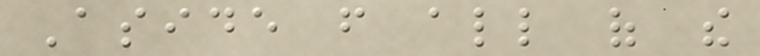Aside from all of the
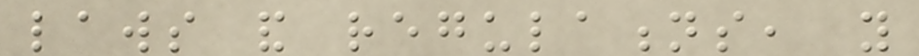laws and regulations, you
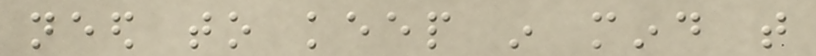need to keep in mind that
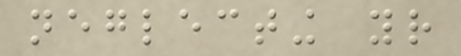neglecting your
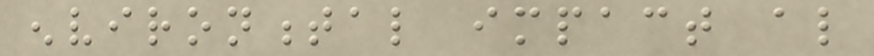environmental impact also
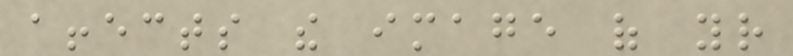affects the image of your
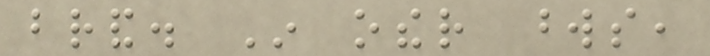brand. In other words,
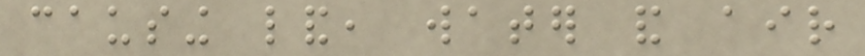causing land, water and air
